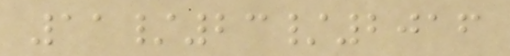11/23/2016
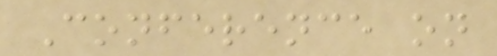Conference on
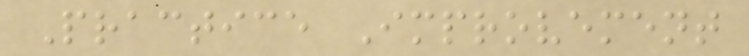Practice Improvement
